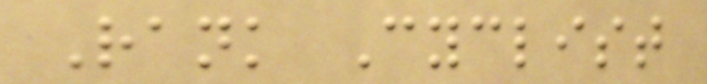Rank Cyclist
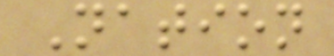Nation
